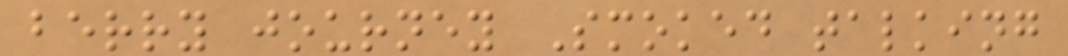berry journey Smoked talking
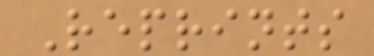Reprints
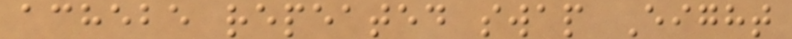achebe repeated swap Eight
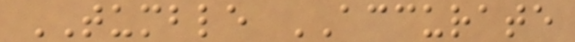TUMBLE ACCURATE
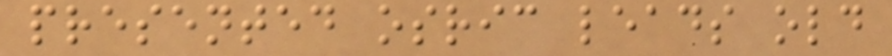presented osric leads old
